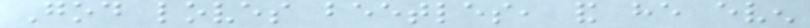God loves beetles, and he even
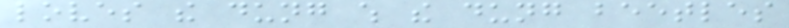loves the dung which the dung beetles
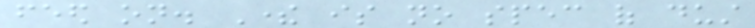feed on. There is no spec of dust
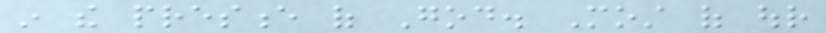in the presence of God. Most of our
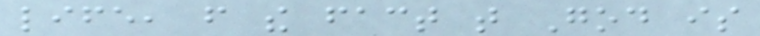life, from the fact that God is
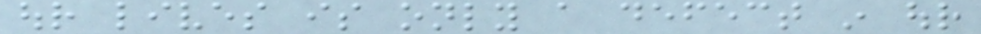our lives is only a defect in our
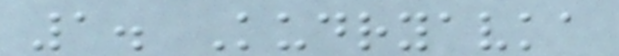1. Kudryavka
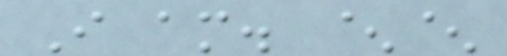I am. ^^
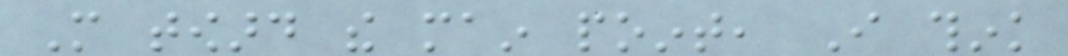More toward the main point, I think
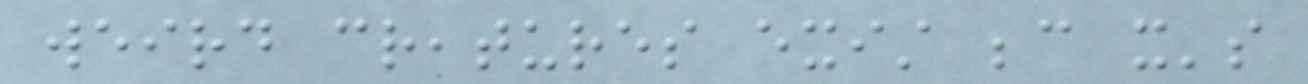weird creatures exist because it's
